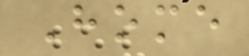Home
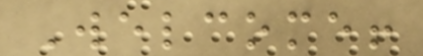Welcome!
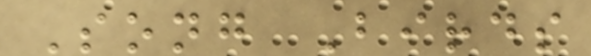Song Birds
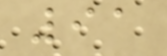91
